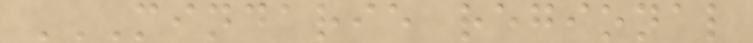MINDARIE REGIONAL
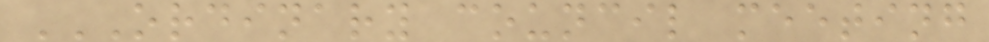ORDINARY COUNCIL MEETING
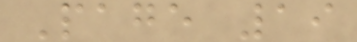Page 19
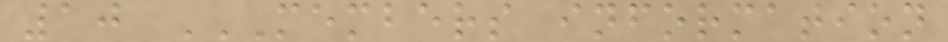10 MEMBERS INFORMATION
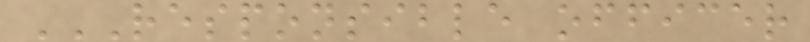RESPONSIBLE OFFICER
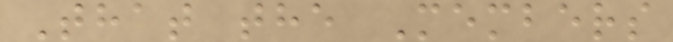That the Members
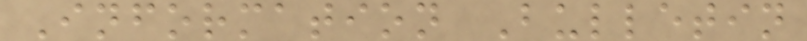Information Bulletin
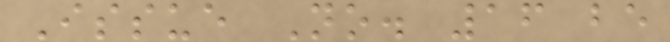Issue No. 16 be
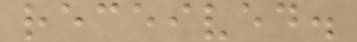received.
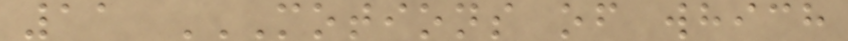11 MOTIONS OF WHICH
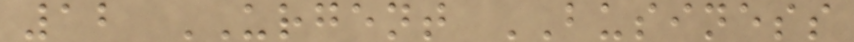12 URGENT BUSINESS
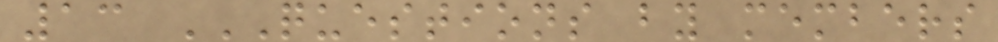13 QUESTIONS BY MEMBERS
